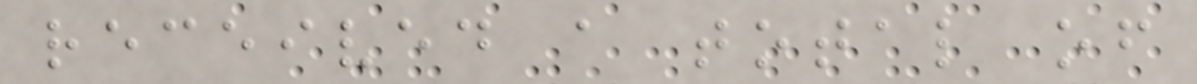received a total of
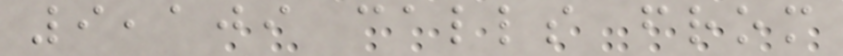9,109 calls from
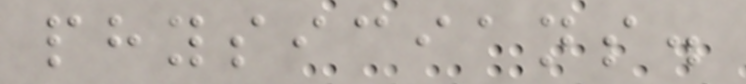physicians.
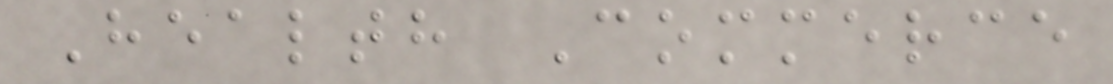Health Commerce
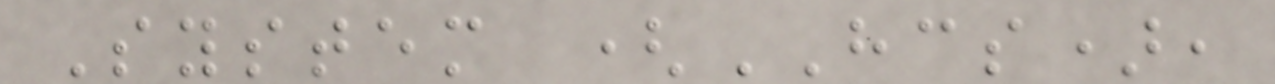System (HCS),
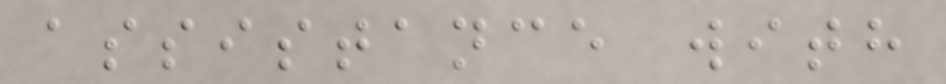assistance with
